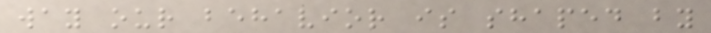way our behavior is shaped by
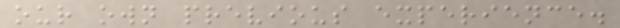our own previous experience.
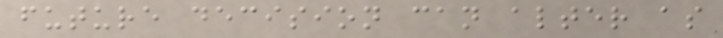future decision can alter as
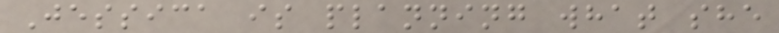Jessica is planning what she
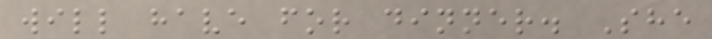will have for dinner. She
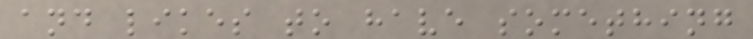and likes to have something
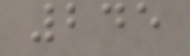245
